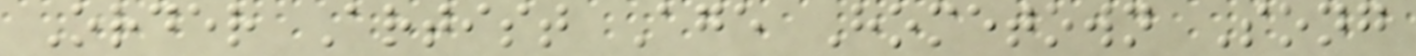Order Artist Age Hometown Song
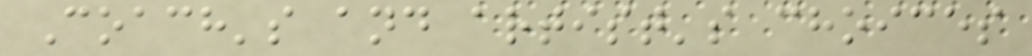Coach's and artist's choices
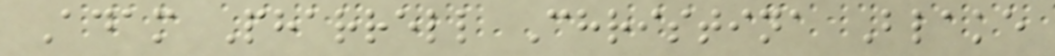Adam Pharrell Christina Blake
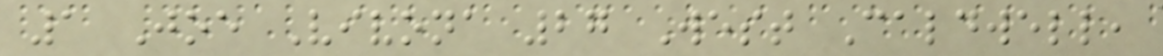1 Joe Vivona 27 West Caldwell,
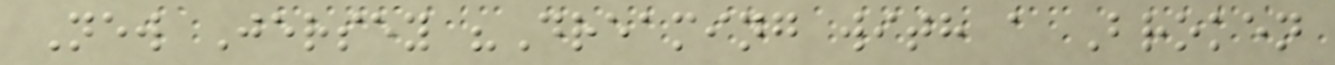New Jersey "Dreaming with a Broken
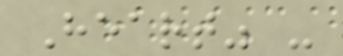Heart" -
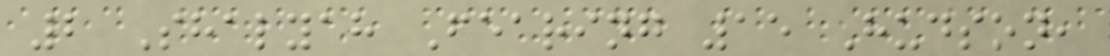2 Shalyah Fearing 15 Hudson,
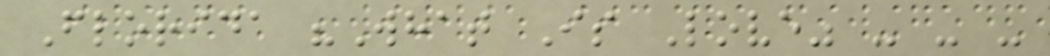Florida "What Is Love" - - -
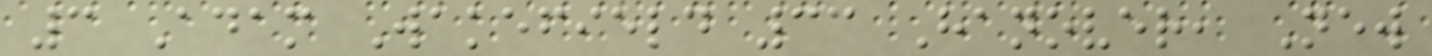3 Adam Wakefield 33 Hanover, New
